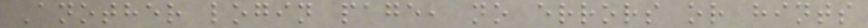Another login page, no errors or hints
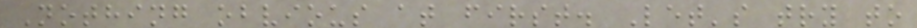Nothing obvious at first. Let's try to
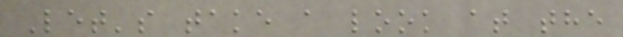Let's take a look at the
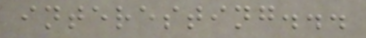interesting...
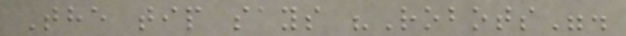The tip says "Robots".
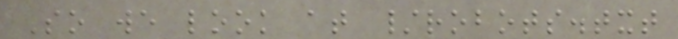So we look at /robots.txt
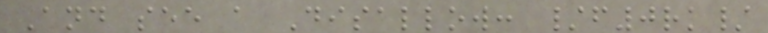And see a Disallow: /f0rk/
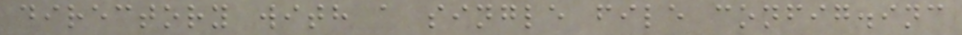directory with a single file config.inc
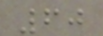60
